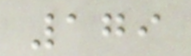179
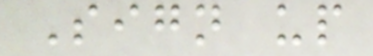Sign up
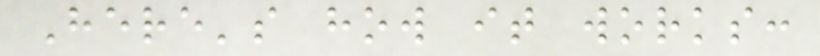Here's how it works:
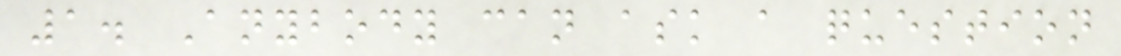1. Anybody can ask a question
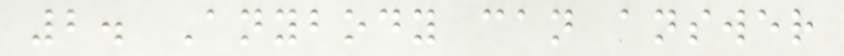2. Anybody can answer
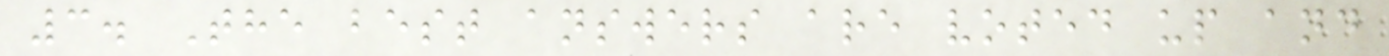3. The best answers are voted up and
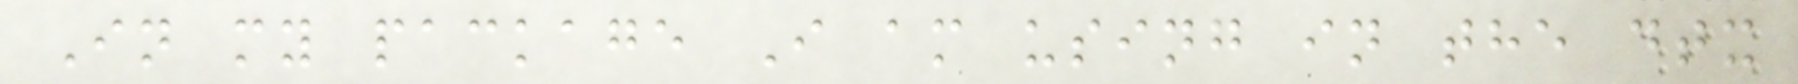In my package I am using in the dtx
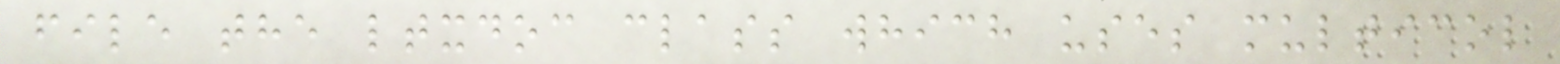file the ltxdoc class which uses multicol
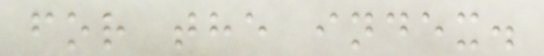for the index.
